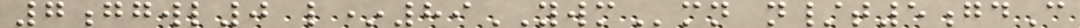7ggwl0 l*89YWMmn n/t5gdC
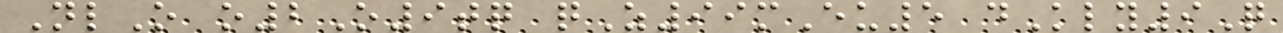NlO o2O9tq qZ99mEu5 dKly9Q
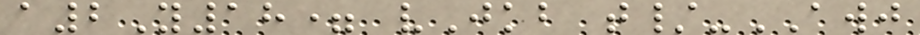a2Y18= vJkb t/-AWJ
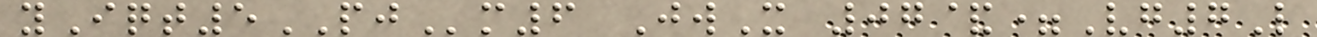yIqt5PJm6 JwX 07&=Vg7L
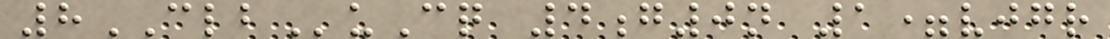8CLBuCq 4g0n 1=vjgr
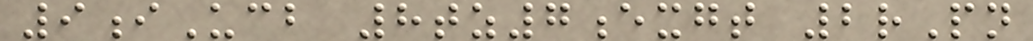9iUcb 8tz7exgt 2rPn
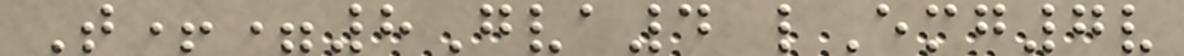T+=8Gva4 lEmg7v
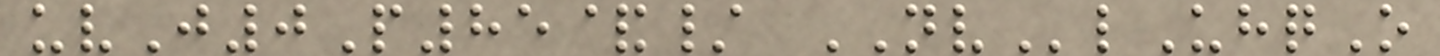uvJ0P85&/ NVlUhqO
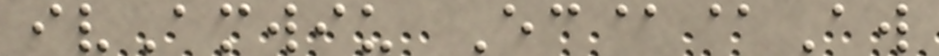ivAmwiu Ec@@Aw
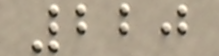220
